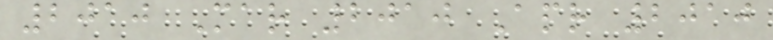2010 Mar 2010 Apr 2010
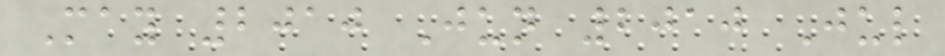May 2010 Jun 2010 Jul
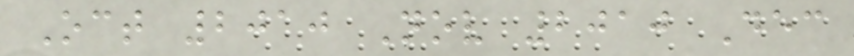Oct 2010 Nov 2010 Dec
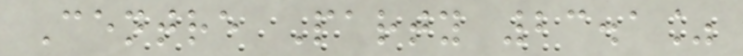Centre Party 23.1%
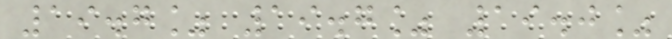19.7% 19.7% 19.0%
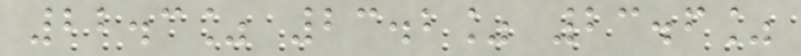22.3% 23.2% 23.6%
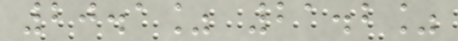20.1% 21.2%
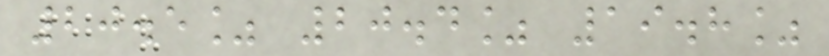20.5% 20.4% 19.8%
